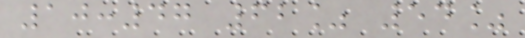10:47 62% 54%
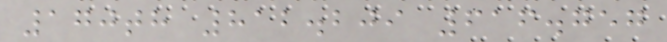170th 812.209 616.757
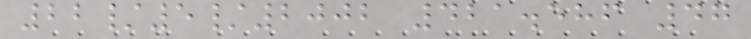22/5/2002 421.586 47
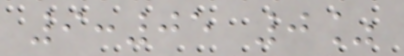9:05 0%
